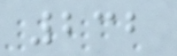232
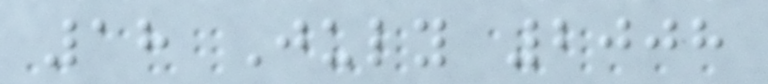18 July 2008
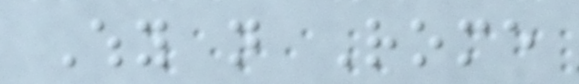Why not Rome
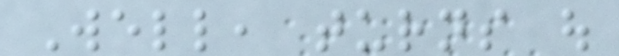Well, turns out
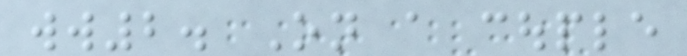ww2. On a couple
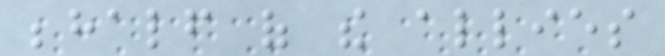behalf of the allies
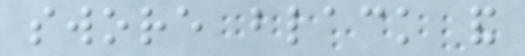swore black and
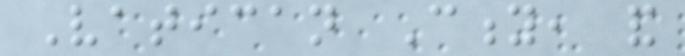Vatican City, and
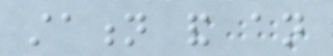station and an
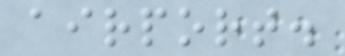airport.
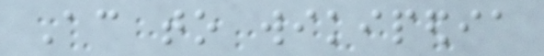According to wikipedia
